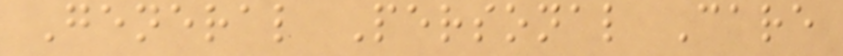General Personal Care
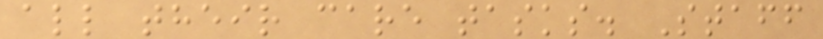all their care tasks. Staff
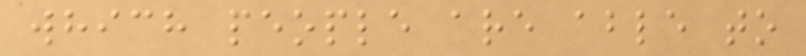which people are able to
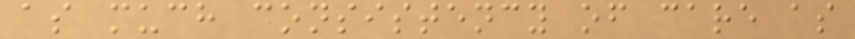as much consistency of care as
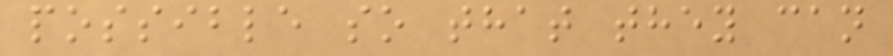possible so that they can
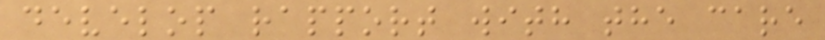develop rapport with the care
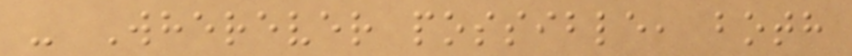- Wherever possible, both
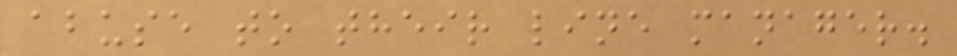abuse to their line manager.
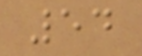54
